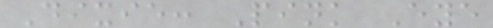Dixie: Pink Eye
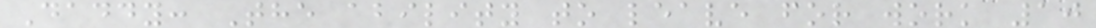Daddy: The ability to leave for work 10
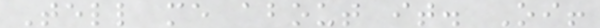Tell me about it. Oi!
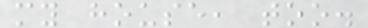my house, too.
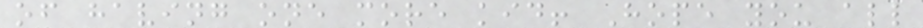of having one more kid! Hope you all
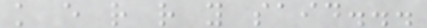k e r r y said...
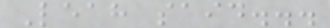Leah said...
